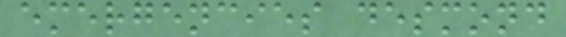emergencies desmond
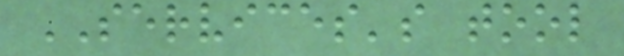SERVICES's tool
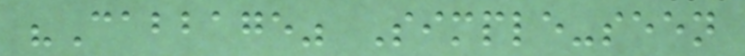"Cabbage" Simple-seen
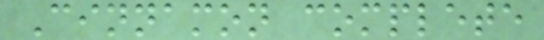Cinnamon complete
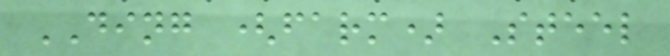DING (farm) Steel
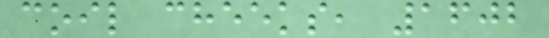coil cheeks, 1602
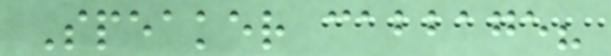Speaker cabbage?
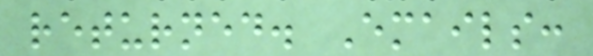returned. Emails:
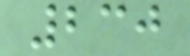230
